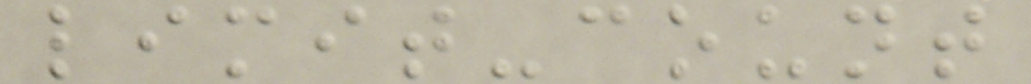limit-count
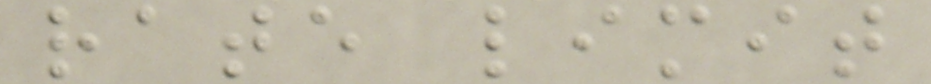rate limit
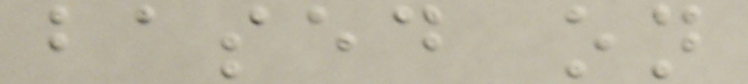based on
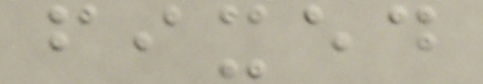fixed
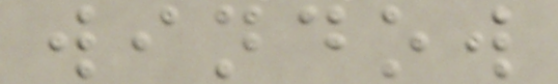window
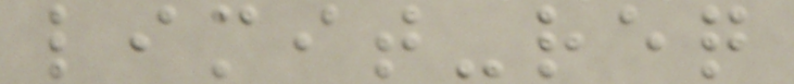limit-req
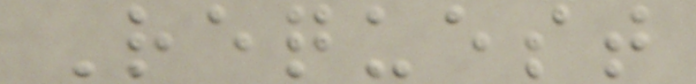Request
